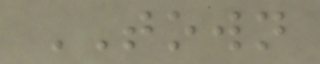TOWN
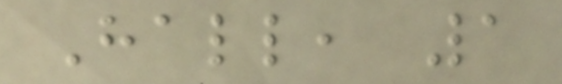Hall, 1
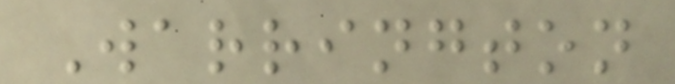Warrington
